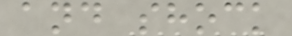and shock
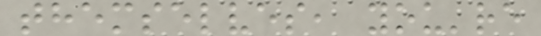themselves, you're
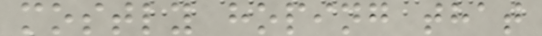mostly hoping that
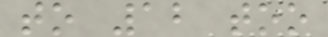to 12 too
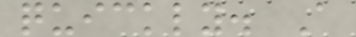quickly. A
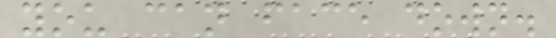you can face down.
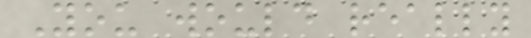You would really
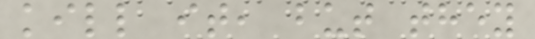kill it, but they
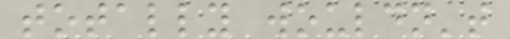totally wouldn't
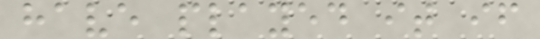have played it if
